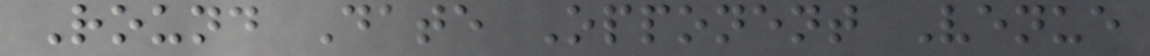Round Date Opponent Venue
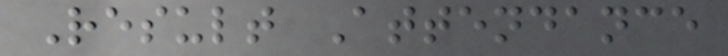Result Attendance
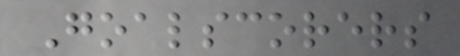Goalscorers
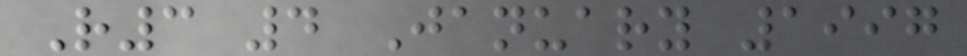R3 4 January 1997
